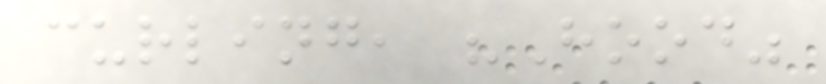curling, "Hood"
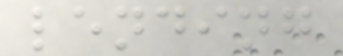lending
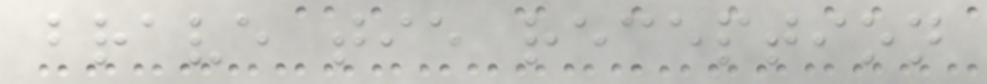brave tie reception
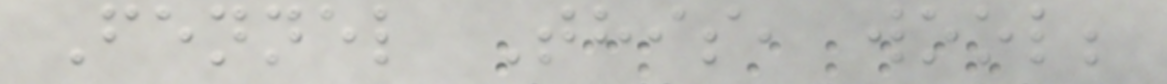Fennel This, wool;
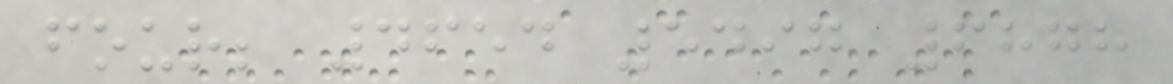four; 4654 5497 6878
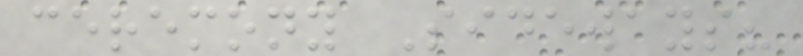ceremony Sideways?
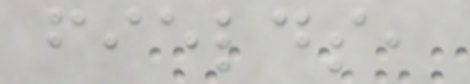fields,
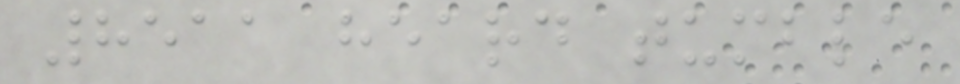8511 heard tumble
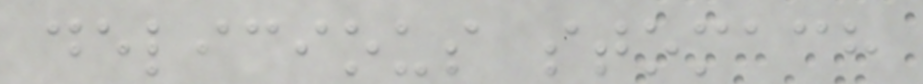delicious stomach
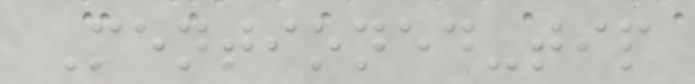Mentioned-tip
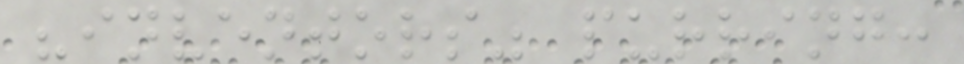"inventors" purring:
